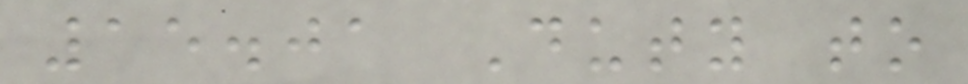15.01 Duty to
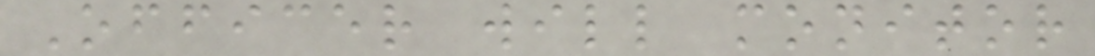Officer will monitor
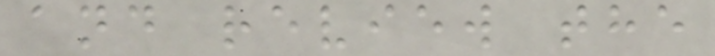and review the
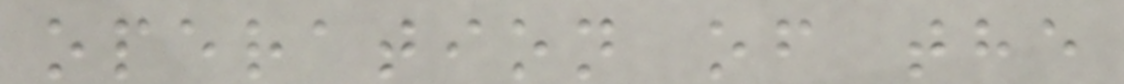operation of the
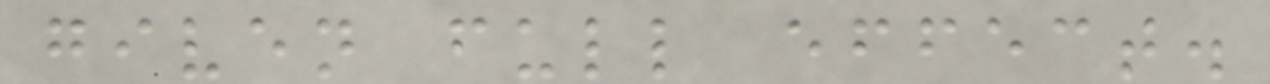given full effect.
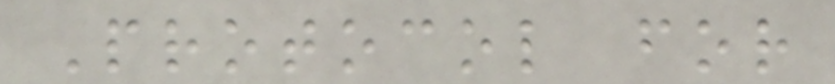Protocol for
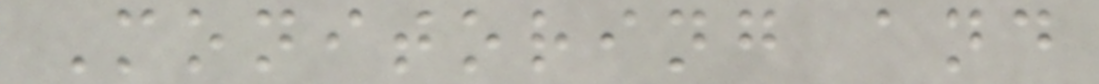Monitoring and
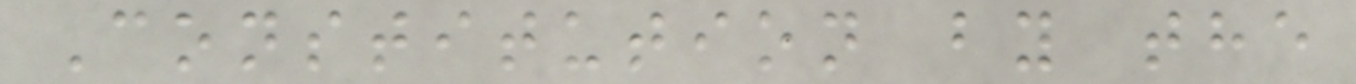Constitution by the
